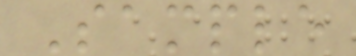Sample
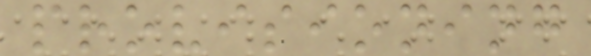provisioning
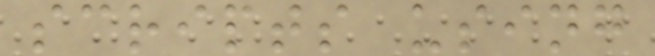scripts using
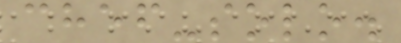chef-solo.
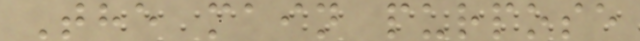The main purpose
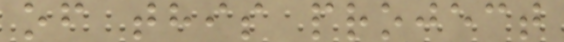of this project
